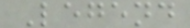Legend
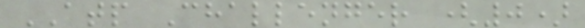ATP Challenger (0)
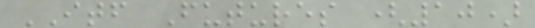ITF Futures (10)
